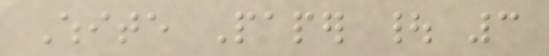White Paper | 3
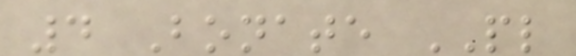4 Bonate PL
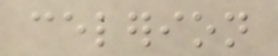celerion
